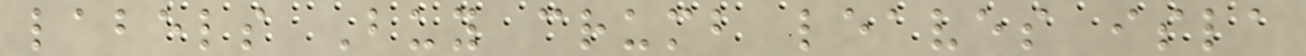labels Buy crumb leaves isla
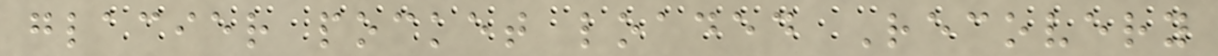glacier pocket loaded Recovery
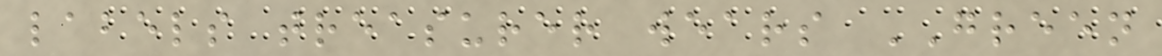labels treasurer wears GREEN
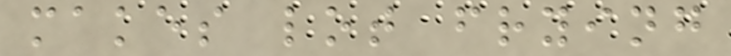makes lot frying
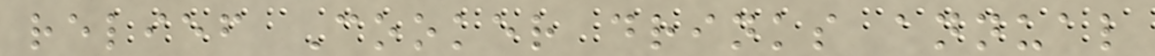relief Cooker drinks annual
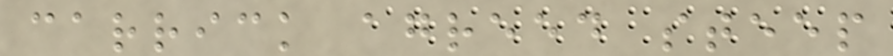carrick agreed steep
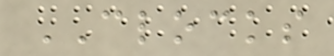CLOCKS
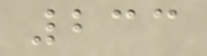233
